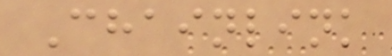Chainlink
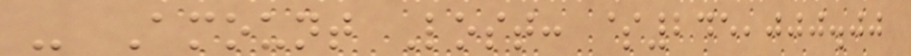- Amount Lost: $245,000.00
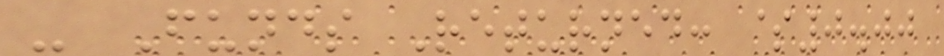- Funds Returned: $0.00
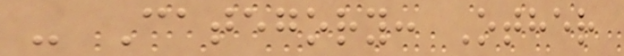- Category: Other
